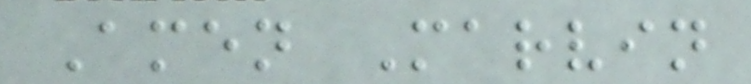Amen Marvin
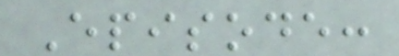Episode:
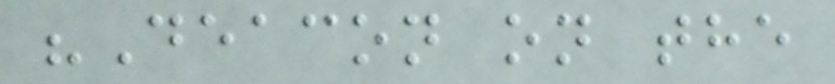"Deacon on the
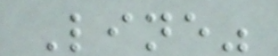Line"
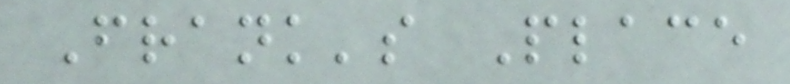Frank's Place
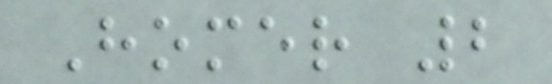Homer 2
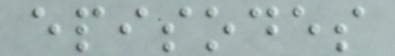episodes
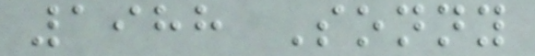1988 Sonny
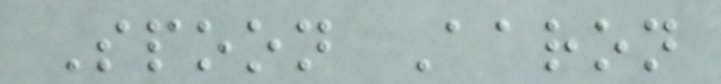Spoon Aaron
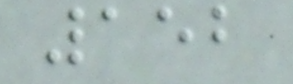152
